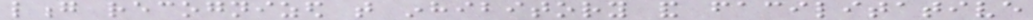long recognized that inhibitory and facilitative
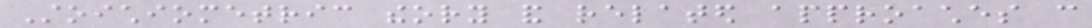Stoichiometric theory and related approaches can
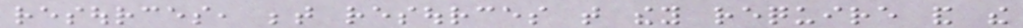resources, between resources that they require and the
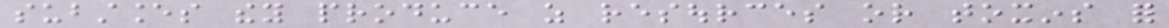substances they produce as resources or toxins for
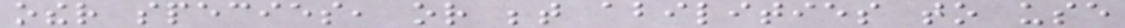other species, or between abilities to use
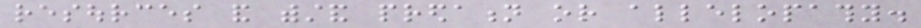resources and withstand predation or allelopathy.
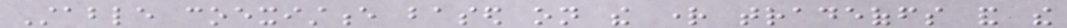Stable coexistence based on the right tradeoffs and the
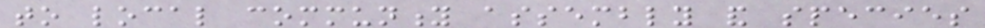to local community assembly and species
